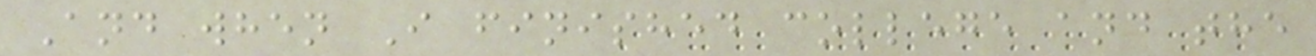And when I finished college and the
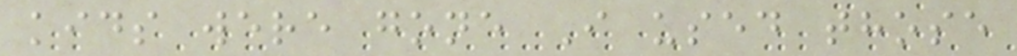kids were gone I used those
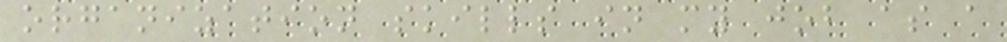organization skills in my job as a
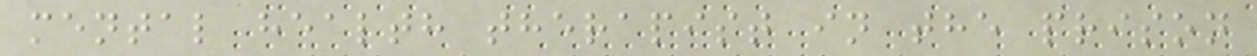mental health therapist in the prison
